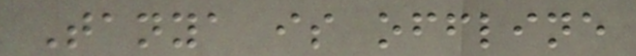Tanya is offline
